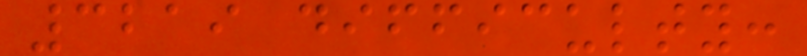3219 difficulty:
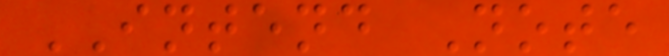INTEND Note
